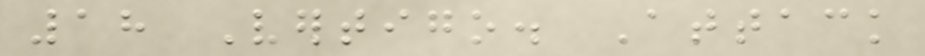18 Vertigo. Attack
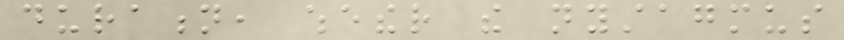duration, whether the nystagmus
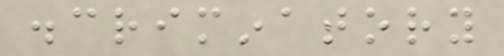discriminatory
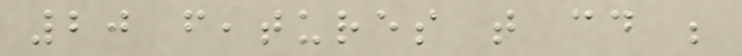20 features that could be
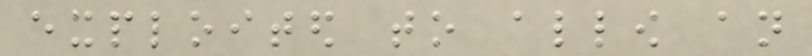exploited to allow an
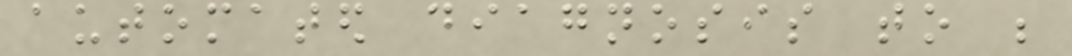automated diagnosis to be
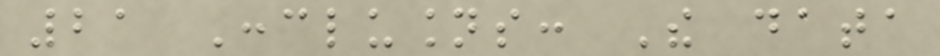21 Conclusions: The data
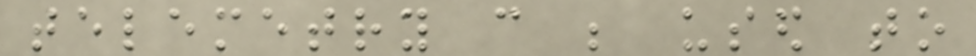telemetry can be used to
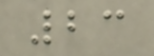23
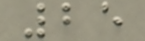25
